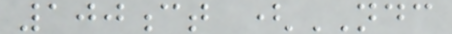100ct (NDC
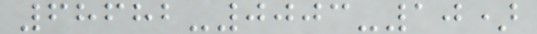68682-0003-10)
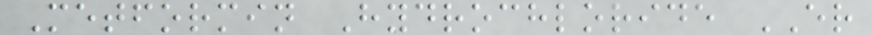Metformin Hydrochloride ER
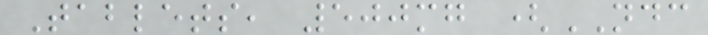Tablets, 500mg (NDC
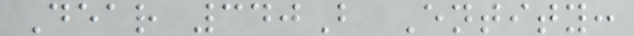Dear 340B Entity:
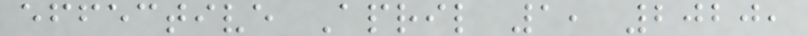effective April 1, 2020,
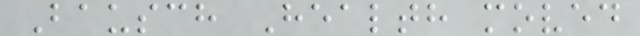Bausch Health moved
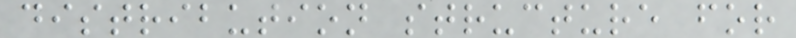distribution structure for
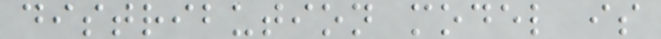distribution model is
